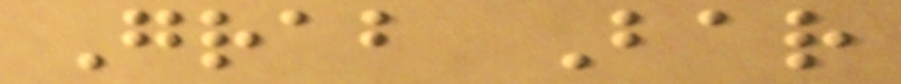Grab Bar
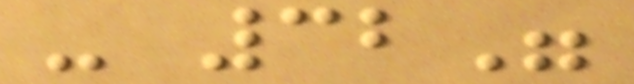- 32"
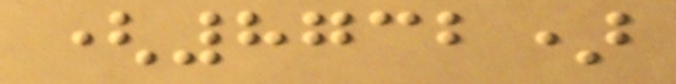(8732)
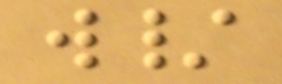w/
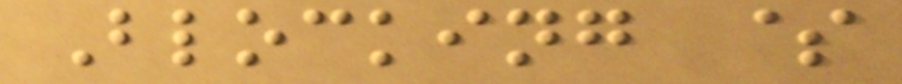Blocking $
